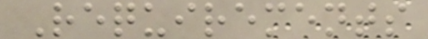Requirements
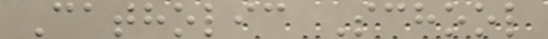Catholic School
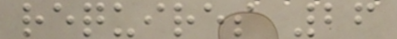requires 26
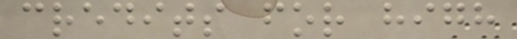credits for high
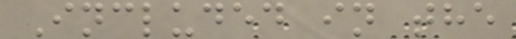Included in the
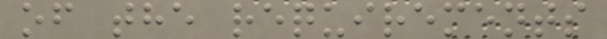of the requirements
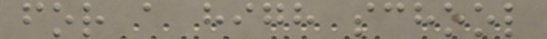for a high school
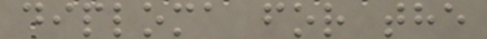diploma for the
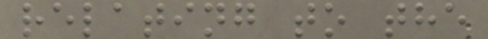relating to the
